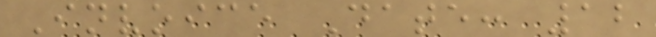Invoice Date: 12
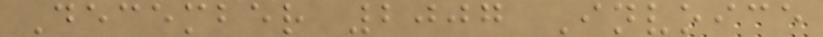December 2007 Invoice
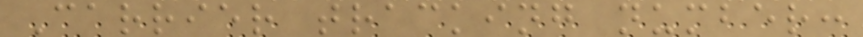Carrier tracking number:
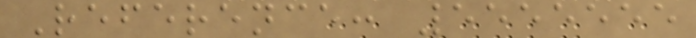Reference: 5555555
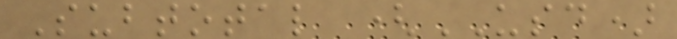Subtotal (USD)
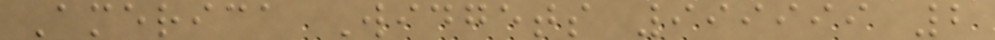America Widgets 999999 2
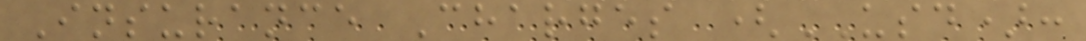Insurance Charges (USD):
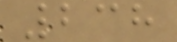238
